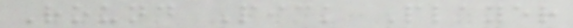Round Pick Player
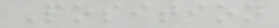Position
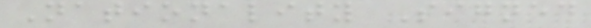Nationality Signed
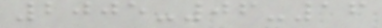2005-06-16
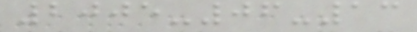2005-06-13
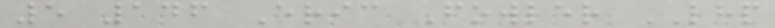5 146 Eric Fowler LHP
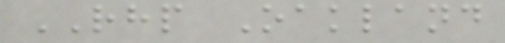RHP Oakland
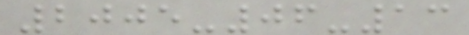2005-06-13
